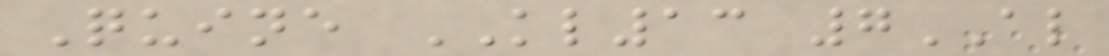Quine KL13 7AL
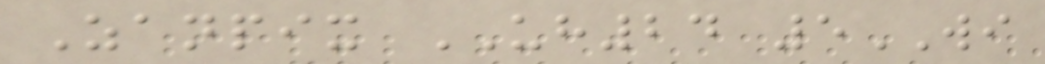Zanpix UH24 5WI
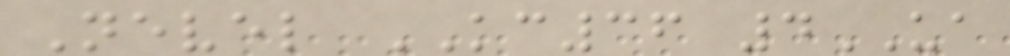Nevel KC36 4UA
